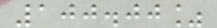100.00%
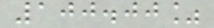100.00%
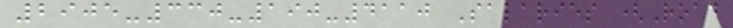2905-330-190-4110 Salaries (Road
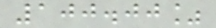100.00%
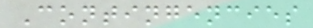Contingencies
